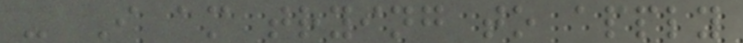- I am trying to apply
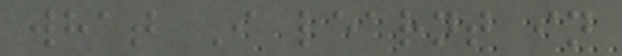what I learnt in
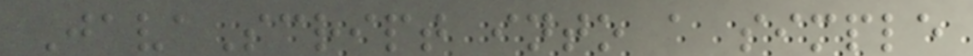JavaScript into a simple
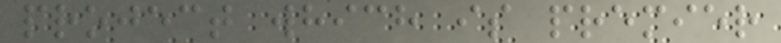project which is premier
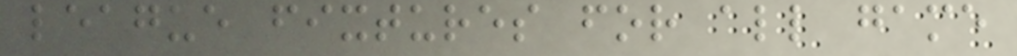league fixtures for all game
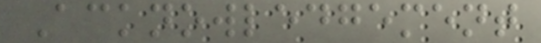Acknowledgement
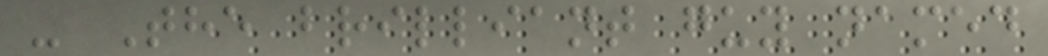- The brilliant guy named
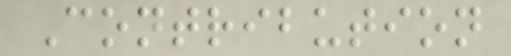Contribution
